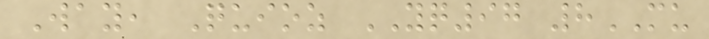Way, Quioz YQ97 8MU
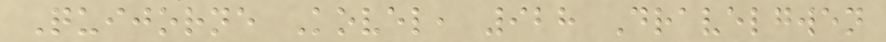Quijorne Kovel, 928 Dravelgwen
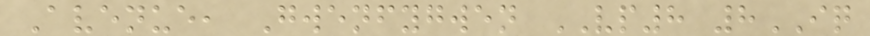Avenue, Gwenfygwen VP8 8IQ
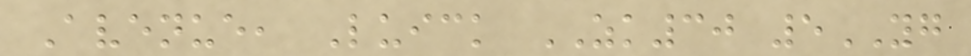Avenue, Luick ZK30 5YG
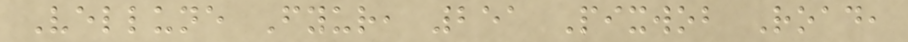Vellune Fyur, 251 Pixwob Road,
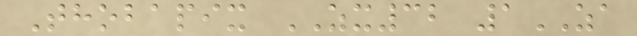Thobapix ZX32 1ZA
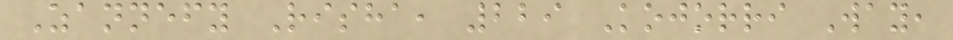Zannefy Risha, 229 Kojorri Way,
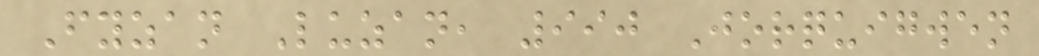Fyzan Luzan, 990 Jorquigwen
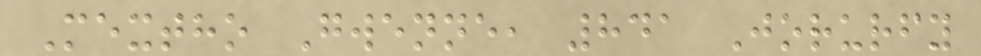Mextho Gwenne, 841 Jorurfy
